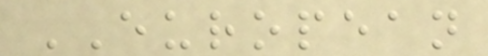EUROPEAN
